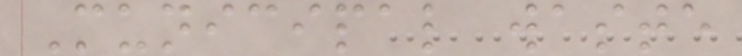Municipal waste
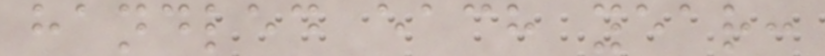handled each year:
